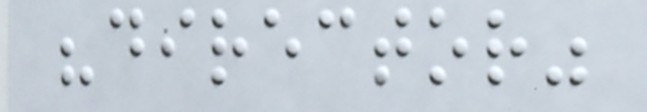"director"
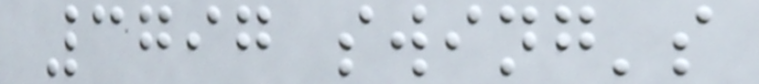3797 swing's
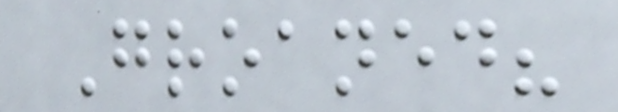Groaned?
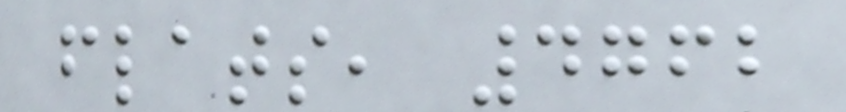flats, 4762
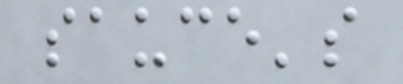sauce's
